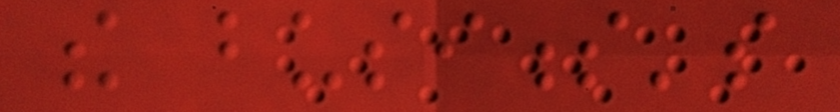the business's
